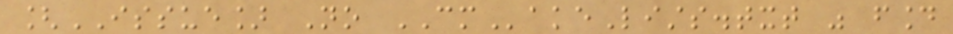[ISSUE] No CMakeLists.txt was found
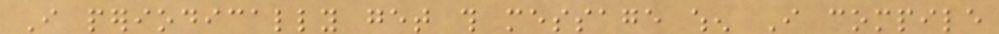I periodically get this message when I compile
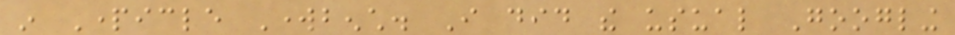in Particle Workbench. I did the usual Googling
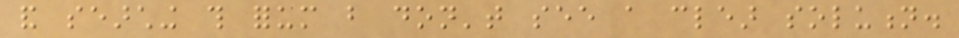and searching this forum but don't see a clear solution.
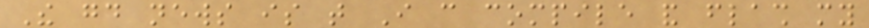The good news is that I can compile and flash my
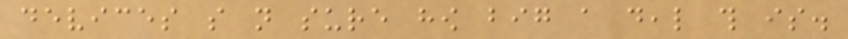devices so not sure how big a deal this is.
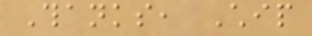Thanks, Chip
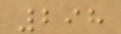298
